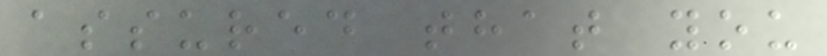assured that you
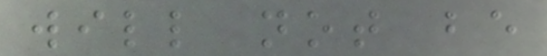will not be
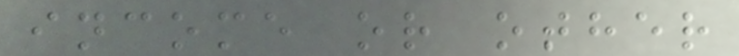income or other
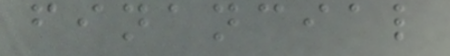financial
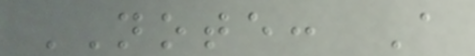NOTE: A
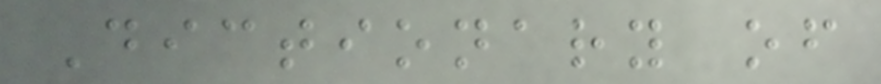Dictionary of
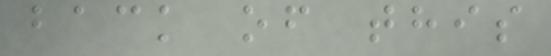back of this
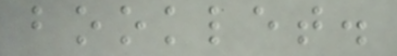booklet.
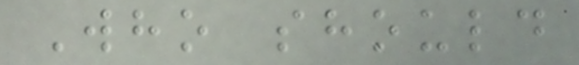Who should
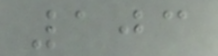103
